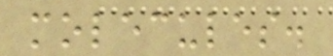molecules.
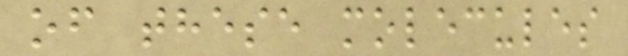of these molecules
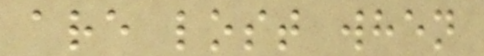are lost when
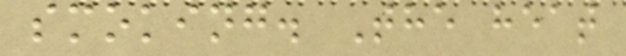smoking. The heat
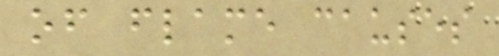of flame causes
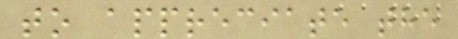to appreciate the
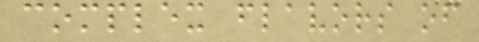complex flavors of
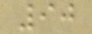90
